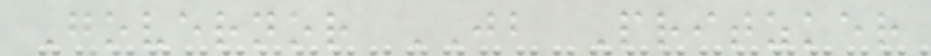Governor JB Pritzker
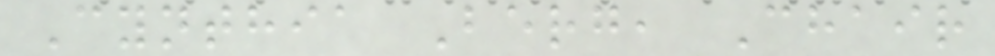Cynthia Berg, Chair
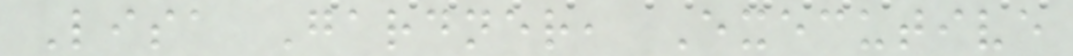Lisa Gardner, Executive
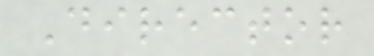Director
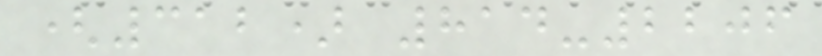(312) 814-2206
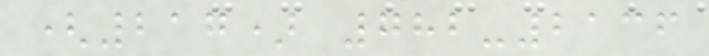(217) 782-2136
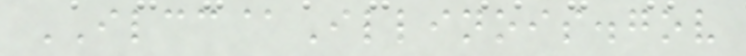ILCC@Illinois.gov
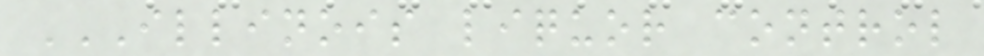ILLINOIS LIQUOR CONTROL
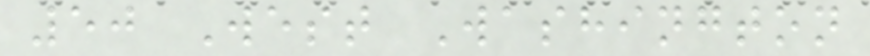50 West Washington
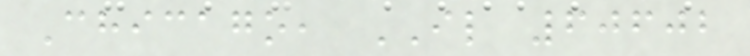Chicago, IL 60602
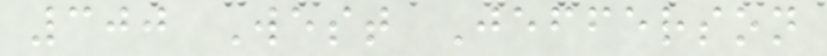300 West Jefferson
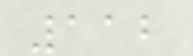112
